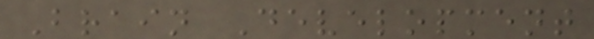Brain Development
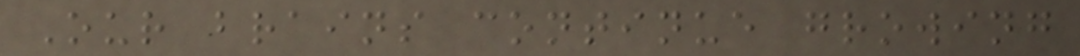Our brains continue growing
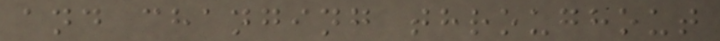and changing throughout
